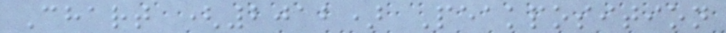Chart (2012) Peakposition
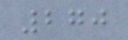270
